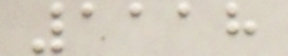1118
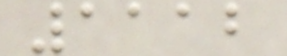1112
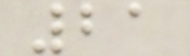21
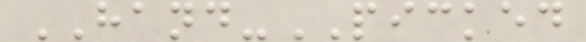HAND-PICKED
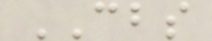CBS
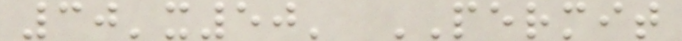30'x50' PERMIT
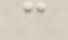c
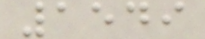1549
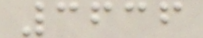3636
